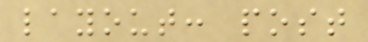layout: post
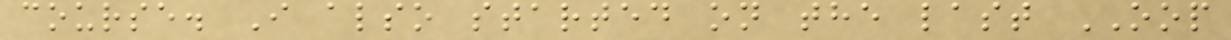course. I also started on the last OOP
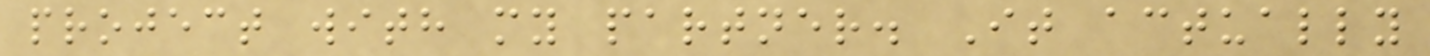project with my partner. It actually
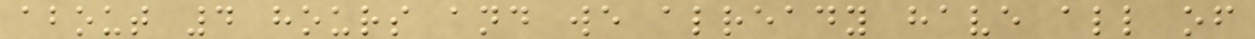about 4 hours and we already have all of
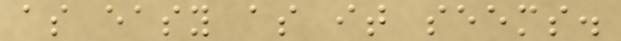as easy as it seems.
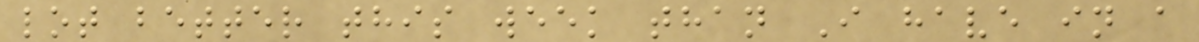lot better this week than I have in a
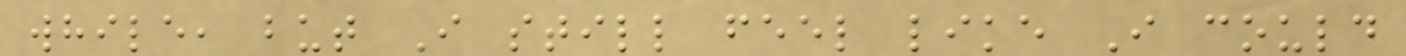while, but I still feel like I could
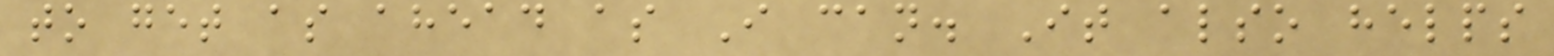to get as ahead as I can. It also helps
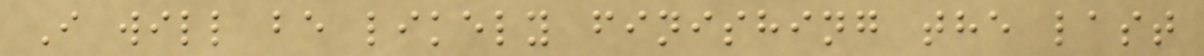I will be likely finishing the last
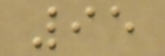95
